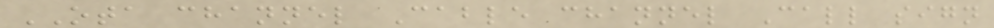OTA channel Cable channel Call sign
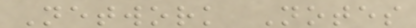Network Notes
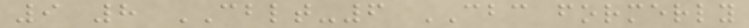9 8 CBLT-6 CBC formerly
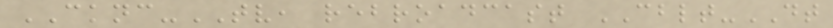CKNC-TV, rebroadcast CBLT-DT
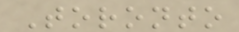Toronto
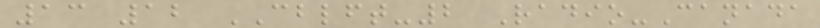13 12 CBLFT-2 Radio-Canada
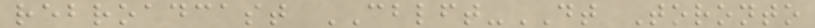rebroadcast CBLFT-DT Toronto
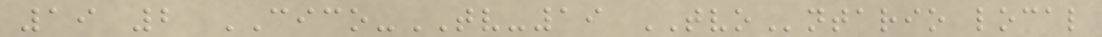19 2 CICO-TV-19 TVOntario local
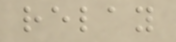relay
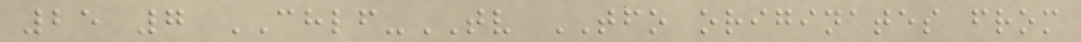25 7 CHLF-TV TFO originates from
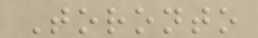Toronto
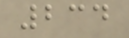234
